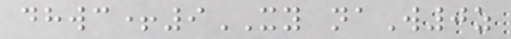dhwc+9XY naW0z
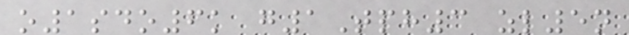o1sdo6k g1Tph3 zl5n
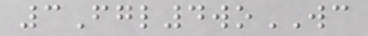3Fgl4woWC
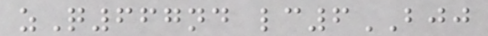zQ667nd lc6BJJ
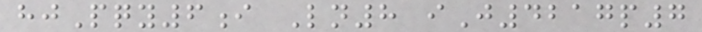hjPqy6i Ln8 iJ4217p7
